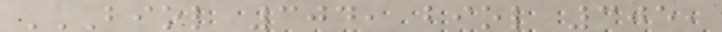BIOL 304, BIOL 305,
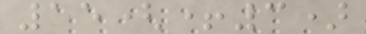15(+3)
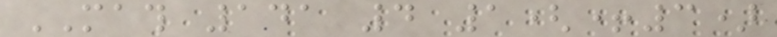MATH 141 4 1(+3)
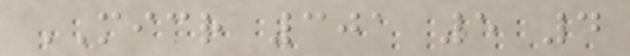MICR 301 5 4
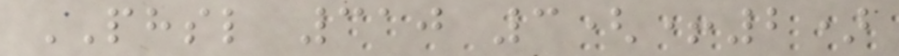PHSL 310 3(+2)
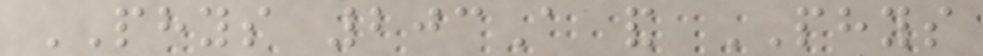PHYS 203A and PHYS
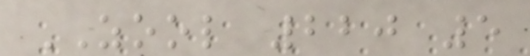ZOOL 220 5
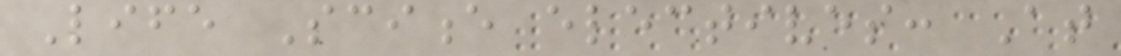Life Science electives: At
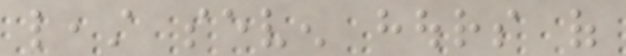least seven hours of
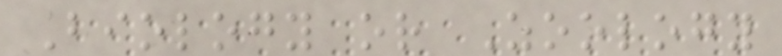Biology or Zoology
